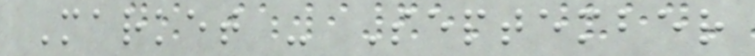Market - September
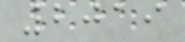2019
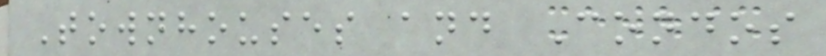Townhouses and Condos
